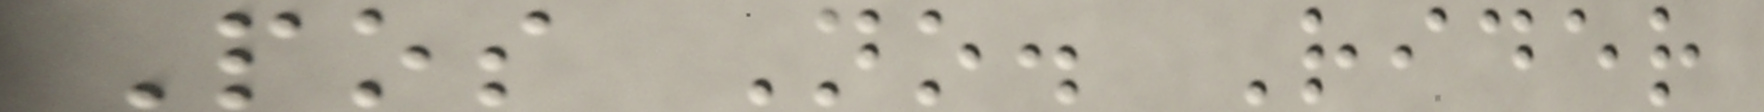Pos No. Rider
